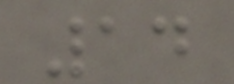14
